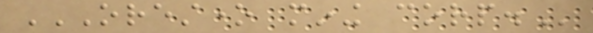ORESTONE MINING CORP.
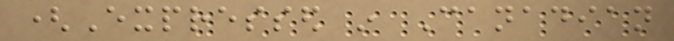(Expressed in Canadian
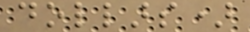dollars)
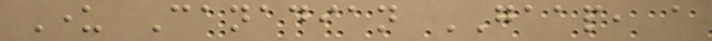Under Canadian GAAP, a
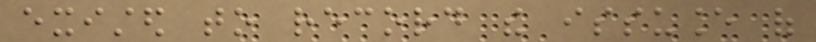existed to record the issuance of
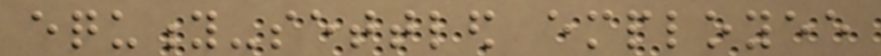equity-settled employee
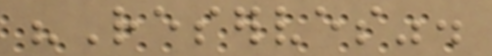"Reserves".
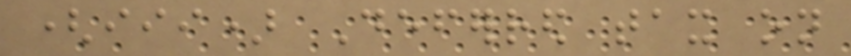(iii) Deferred tax on
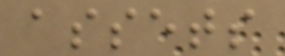assets
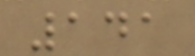141
